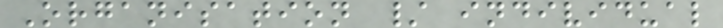Organisation / individual
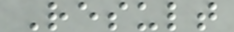Result
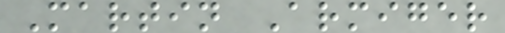Martin Armiger
